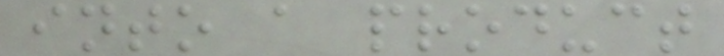into a product
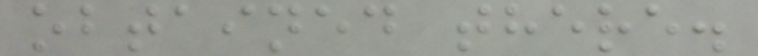obtained there.
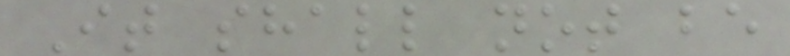It shall not be
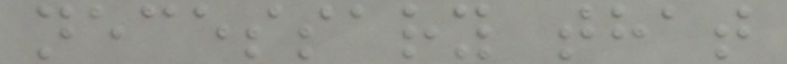necessary that
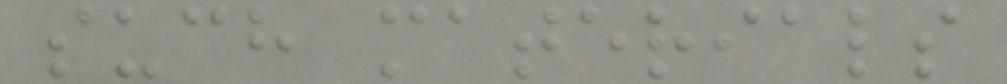such materials
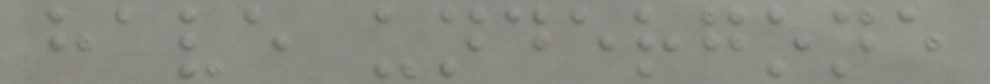have undergone
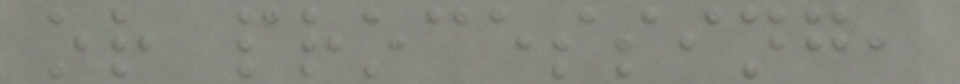or processing,
